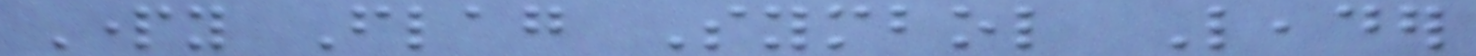Party Flag Symbol Leader
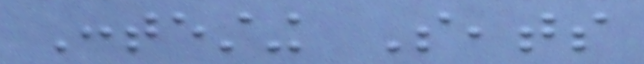Contesting Seats
